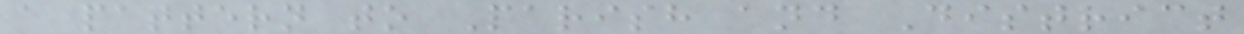a pattern to Parish and District
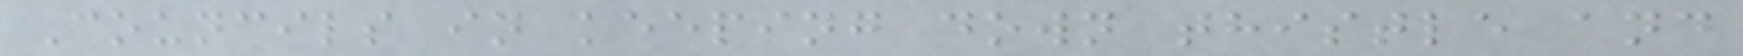Councils in keeping down thistle and
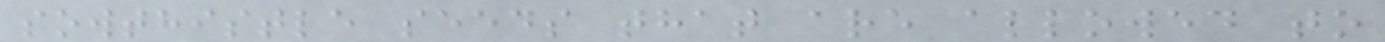sowthistle seeds that are allowed to
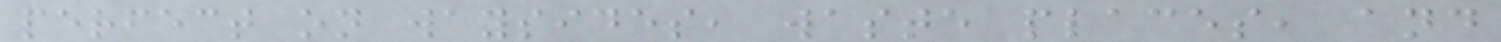perfect on waysides, waste places, and
